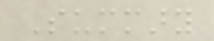Summary
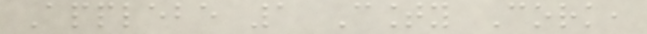Applebe 1 County Cork,
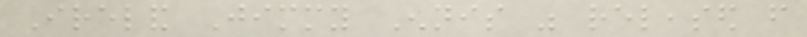Ireland Jimmy Ennis was released from
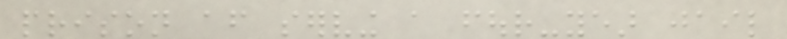prison after serving a four-year jail
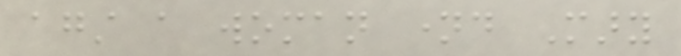against a woman named Mary
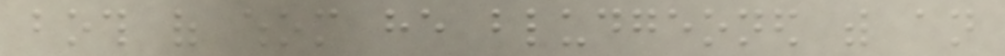both of whom he bludgeoned with an
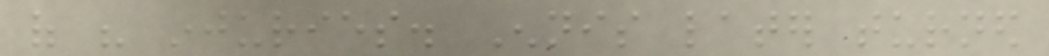of his injuries. Ennis later turned
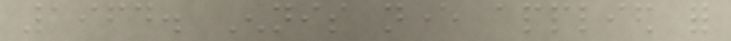1964. Ennis never applied for
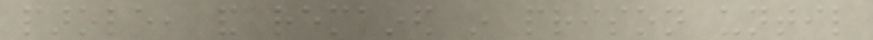parole, and remained in prison until
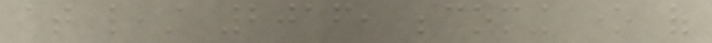at least 2016, becoming one of
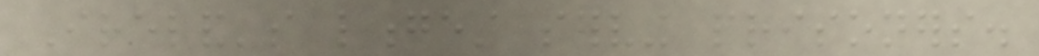Ireland's longest serving prisoners.
